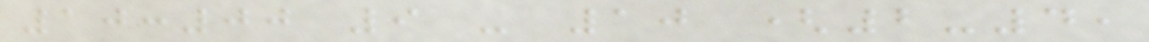10:00 9 - 10 (2-4,
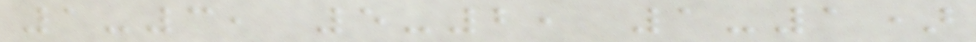1-3, 5-2, 1-1)
